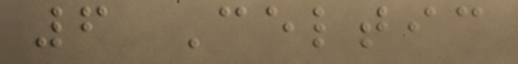6 Celtic
